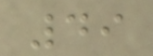49
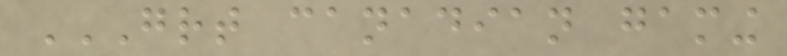GREAT CANADIAN GAMING
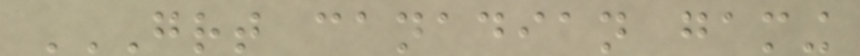GREAT CANADIAN GAMING
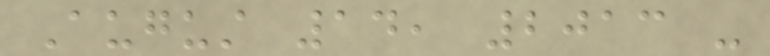August 14, 2013 -
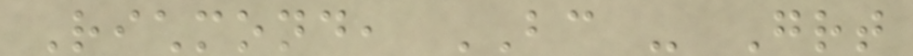Richmond, BC - Great
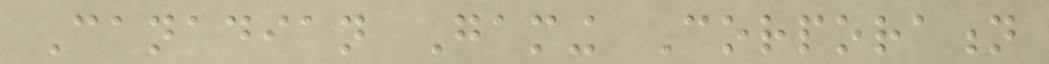Canadian Gaming Corporation
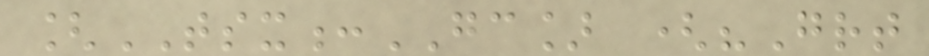[TSX:GC] ("Great
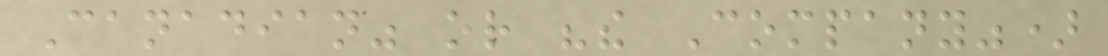Canadian" or "the Company")
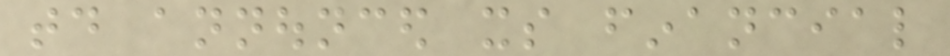today announced its financial
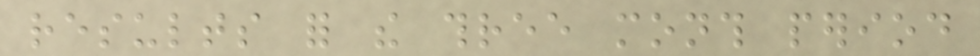results for the three month period
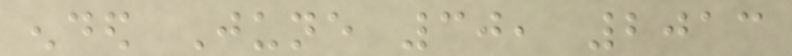ended June 30, 2013
